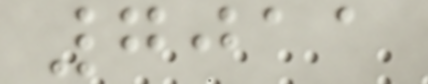7011
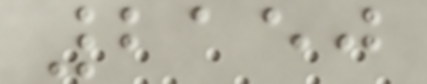2150
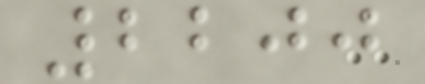2200
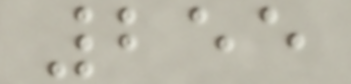255
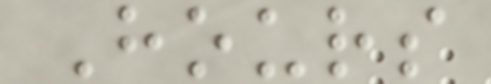Hours
